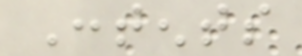Contents
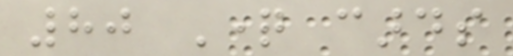80 Question cards
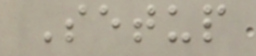Setup
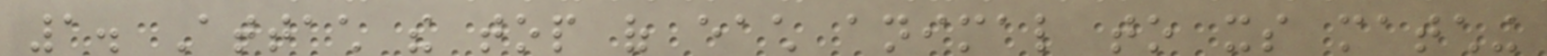1. Attach the top of each animal to its matching
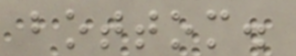bottom.
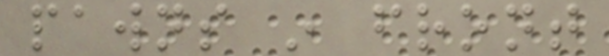pawns in front
